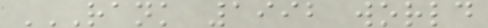RANK 1992 WORLD
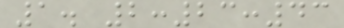1. 2:23:43
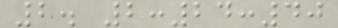2. 2:24:40
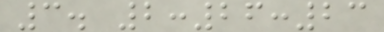3. 2:26:23
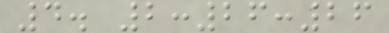4. 2:26:26
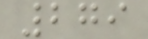279
